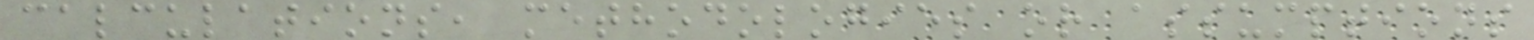calculations, methodologies or assumptions
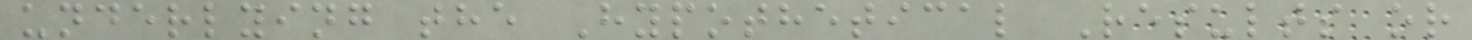underlying the Hypothetical Results or
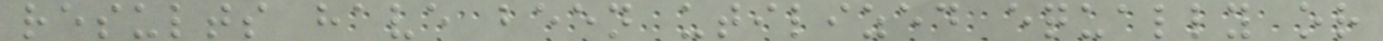results have been utilized equally or
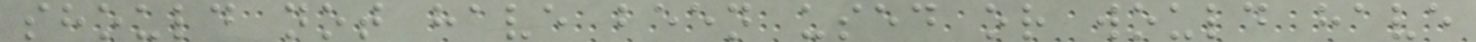should not have been used or would have
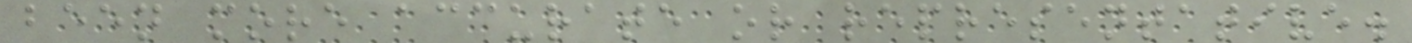been more accurate or representative.
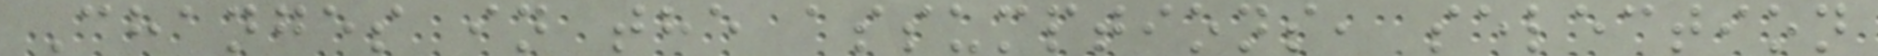Changes in the assumptions, selection
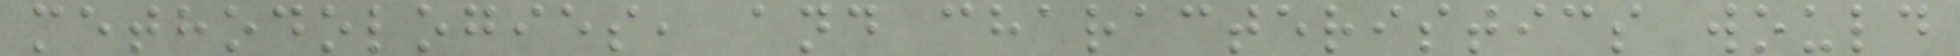methodologies, and characteristics would
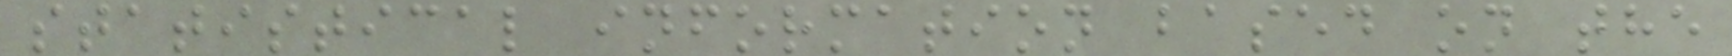statistical information based on the
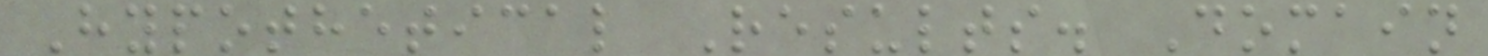Hypothetical Results. Domain
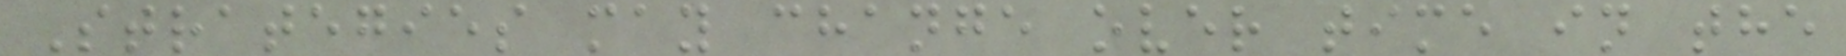Strategies may change over time in the
